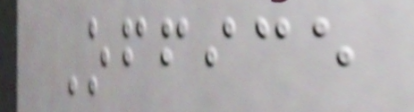Office
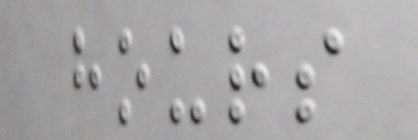hours
